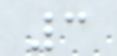3
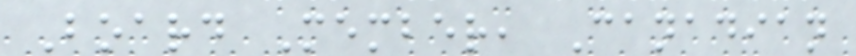Board Member, Canadian
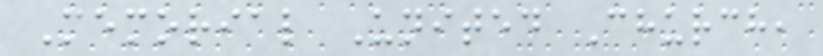Memorial United Church,
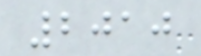2010
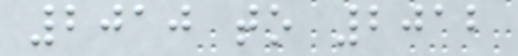2010 to 2012
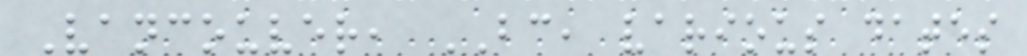Vancouver, BC, various dates
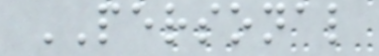PERSONAL
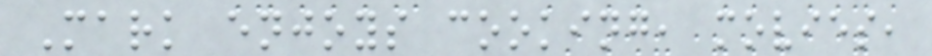Mark enjoys cooking, movies,
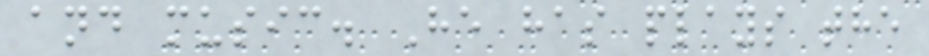and music. He has plays the
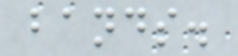bands.
